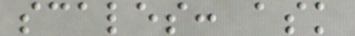scales: ask
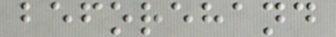beforehand
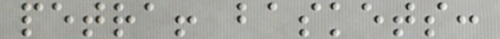petra! baskets:
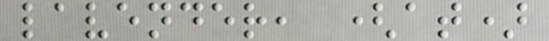lavender, (at)
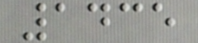1435
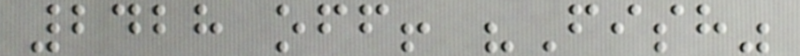2428 off! "Fish"
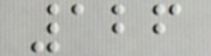126
